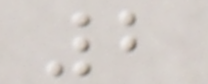2
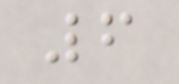6
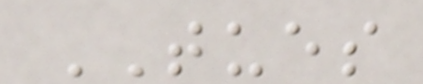TUES
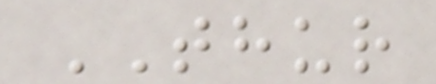THUR
